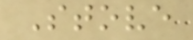Stove
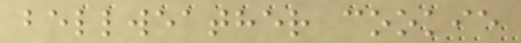bellweather cookie
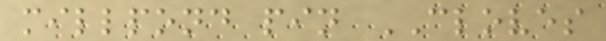millpond pin CLOVES
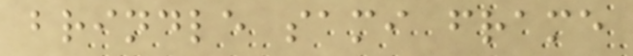brindle sami frame
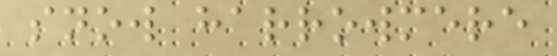snow harrowmere
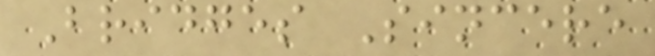Bridges Sincere
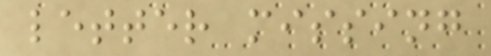letter missing
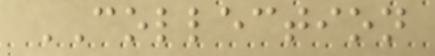COLLECTION
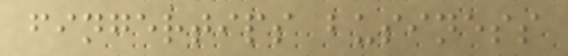fingertips business
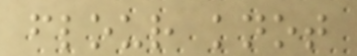flour knot
